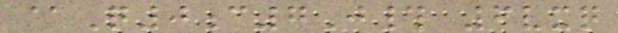@Q0c7J# 6vxq
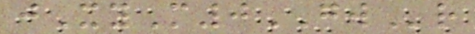jXyM0GWr
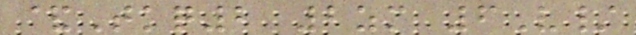&Tkq2 2zm 6V/
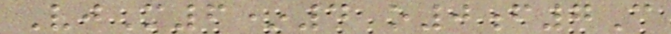VjM6*4 o0f7C
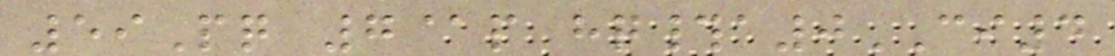59Pq 7@p hq#a0CI4
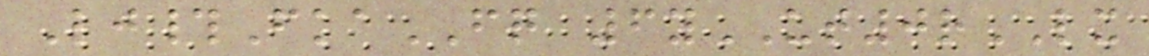Lj#FkaFQ 6yUT0rLX
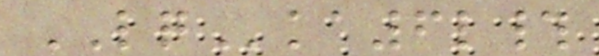LQka6l#
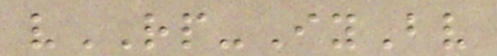vRP-IyBv
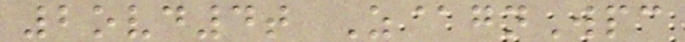2ovd4t Z@gnWpc
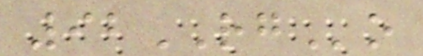92RGo
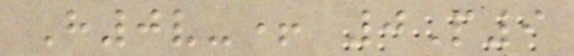H0v-+ 0P9
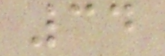34
